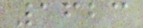1623
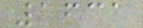1631
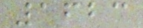1623
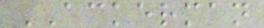ACKERMAN
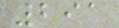291
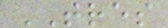TRES
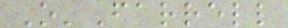O'Farrell
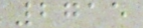2715
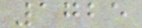1725
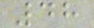48
